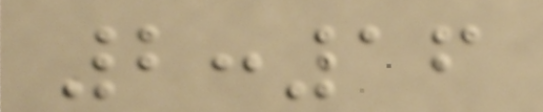2:16
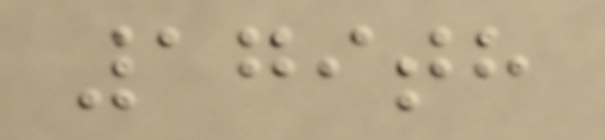179th
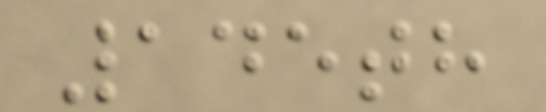145th
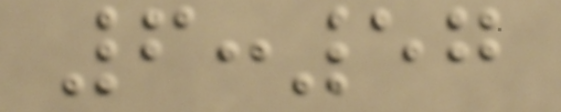6:57
